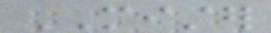MISTER
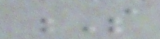S
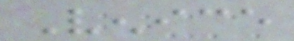Venice
